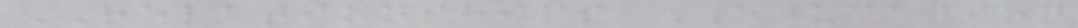RELATIONSHIPS EDUCATION
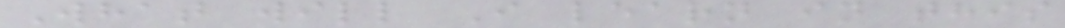What will I learn in this
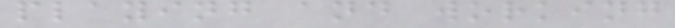playing and working
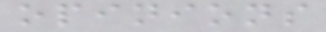opinions
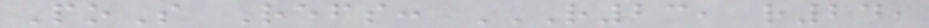PoS Refs: R23, R24,
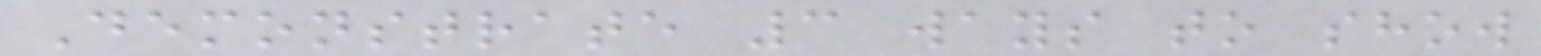Demonstrate 3 ways to show
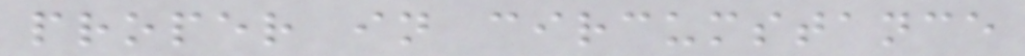proper in circumstance
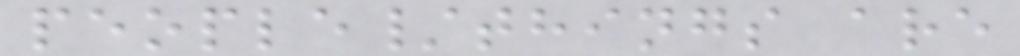people/things are
